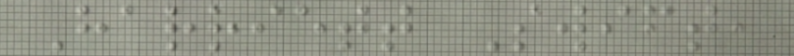Harriett Swift,
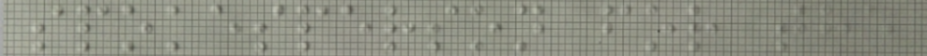spokesperson for the
